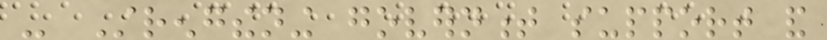- Strengthening government support and
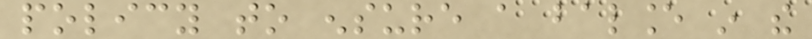policy to ensure a balance in the
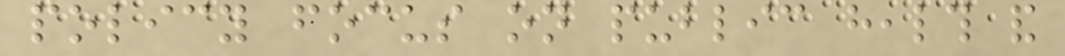policy focus on public health and
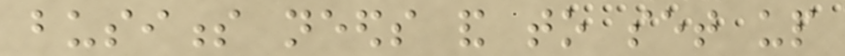business needs and to set up
